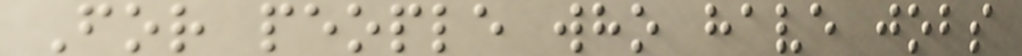For people who have jobs
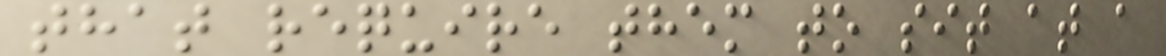that require them to sit at a
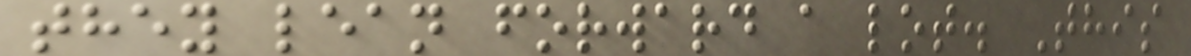they lean forward a lot. This
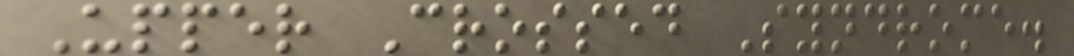Upper Crossed Syndrome.
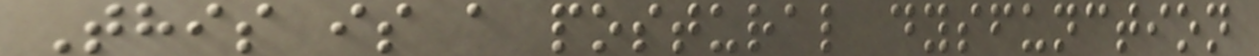This is a postural dysfunction
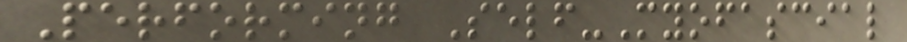Performing Self-Myofascial
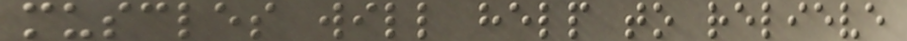muscles will help to relieve
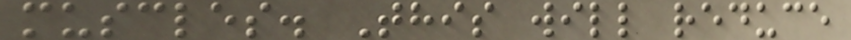muscles. This will reduce
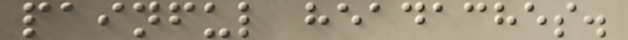painful headaches.
